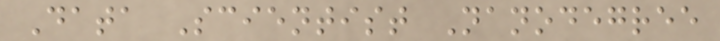Data Scientist Nanodegree
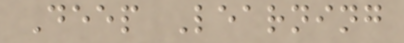Deep Learning
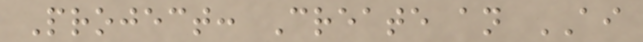Project: Create an AI
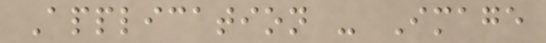Application - Image
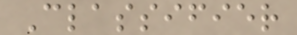Classifier
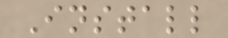Install
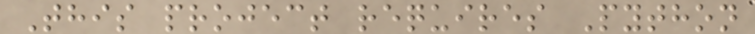This project requires Python
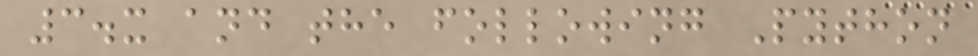3.x and the following Python
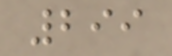299
